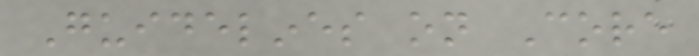Guidelines on Core
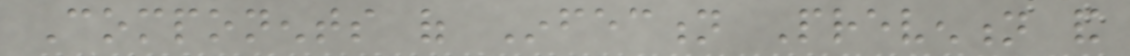Components of Infection Prevention and
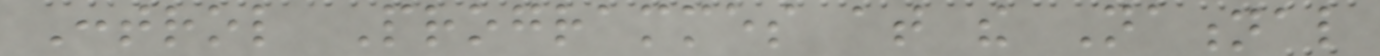Control Programmes at the National
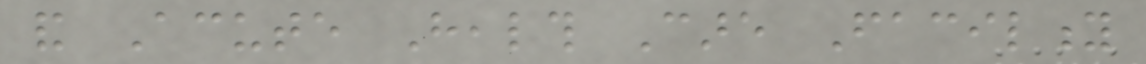and Acute Health Care Facility
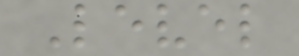Level
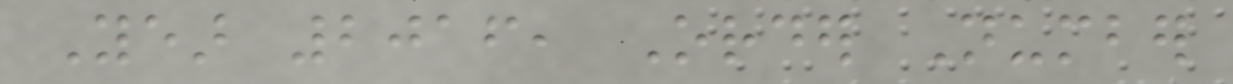Year 2016, Order Number
